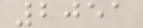2051
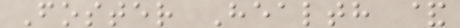Foster Health &
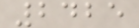2425
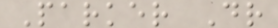Parker Dr
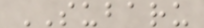SUBARU
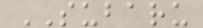SUBARU
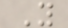Y
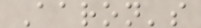Aaron's
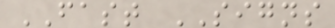FAST SIGNS
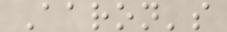Aaron's
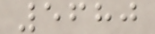5680
